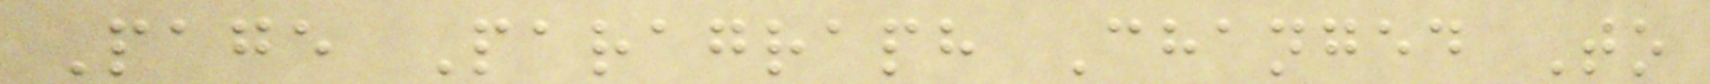Page Paragraph Changed To
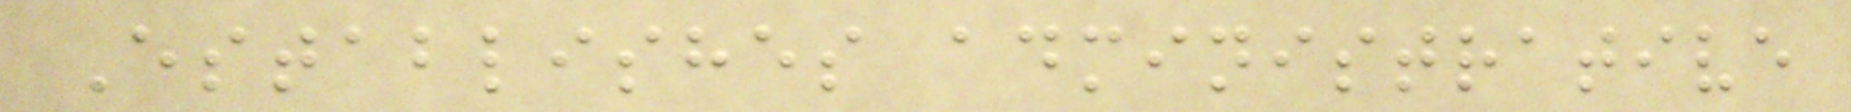Establishes administrative
